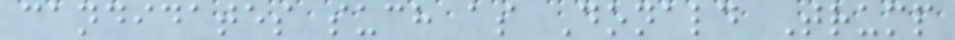candidates such as Donald Trump
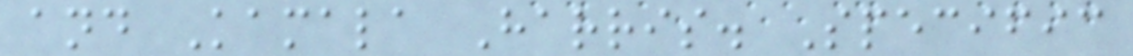and Kamala Harris. Specific
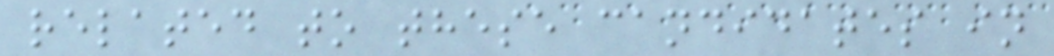related to these candidates in
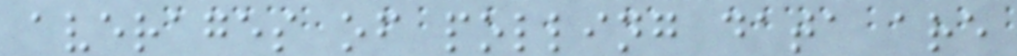averages of polling data are
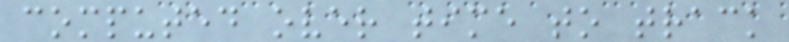computed over time to track
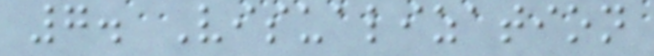7. Visualization
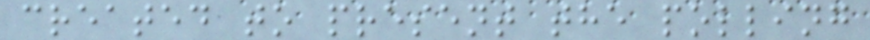created to present the polling
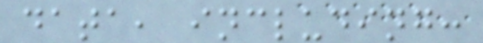data, including:
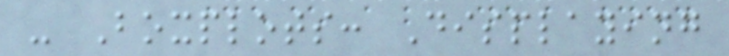- Boxplots: Displaying
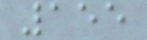155
